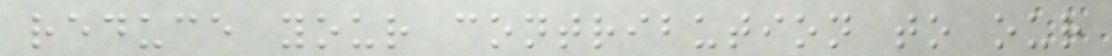reduce your contribution to our
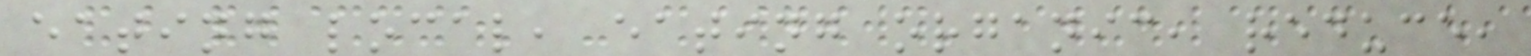eating local, eating organic, reduce,
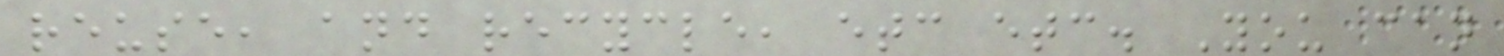reuse, and recycle, etc etc. You can
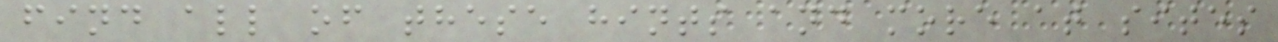find all of these hints and more at sites
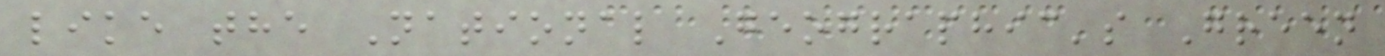like the National Geographic's Green
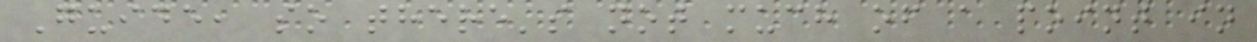Guide, so there's not much of a point in
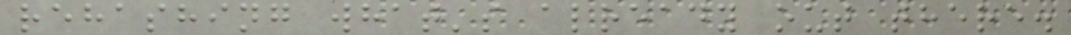rehashing what's already out there.
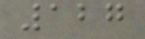127
